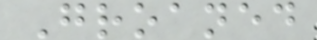Groaned
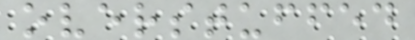overstuffed
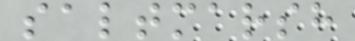saltmarsh
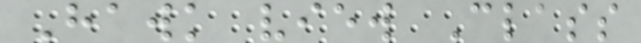Hawk view Class
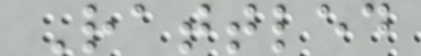Rattled
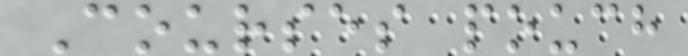Courses pouch
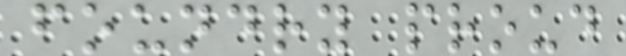foundry proud
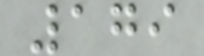179
